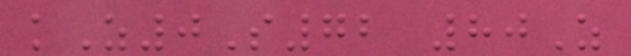kZ0S72 80Z
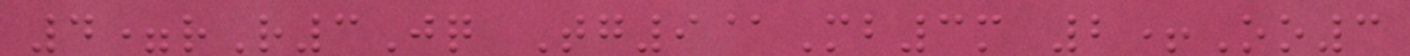4=rR3Jq Tg9@Mb3m 2+Oo3
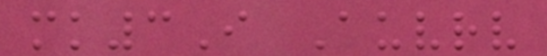mk3I Auvrv
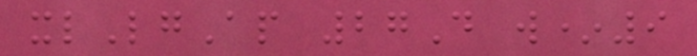xlLgAp 27D w*9
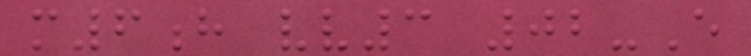m6h vv3 02-E
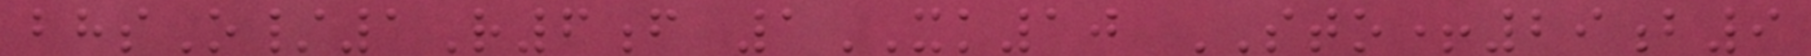bhsO/1R6f 1XK10 STO+29b9
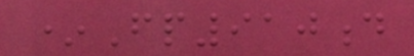*Fp910d
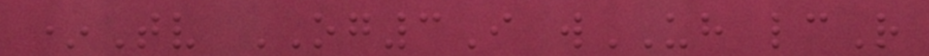*Tv OG3I wUH lcR
